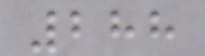288
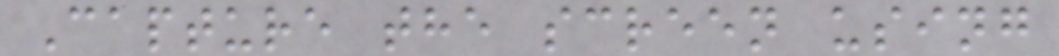Capture the screen using
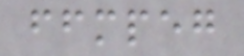ffmpeg
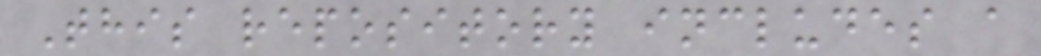This repository includes a
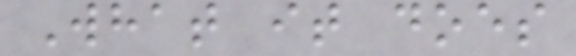What it does
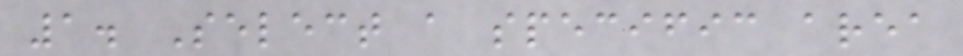1. Select a specific area
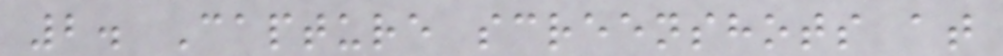2. Capture screenshots at
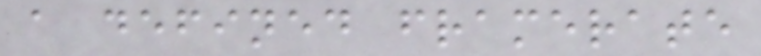a defined framerate
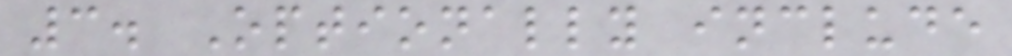3. Optionally include
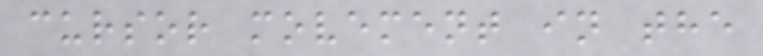cursor movement in the
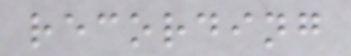recording
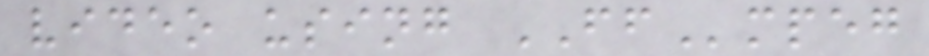video using FFmpeg
